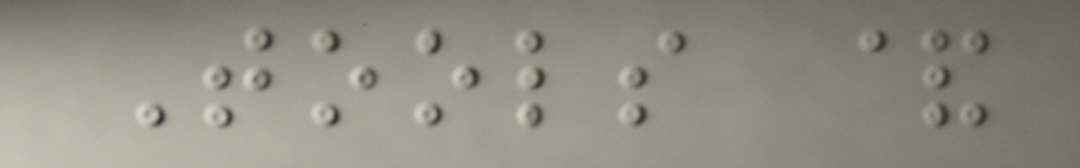Tools &
